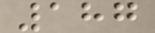187
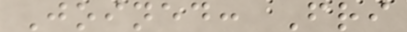Joined: Fri
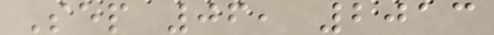Sep 06, 2013
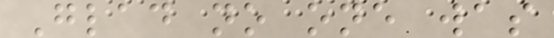Glad no one was
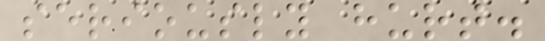seriously hurt.
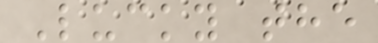Lucky the
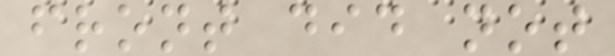front did not
